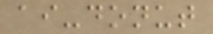ai-donut
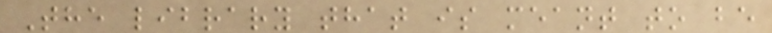The library that is meant to be
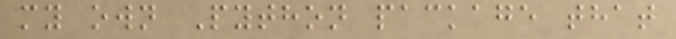my own Python package that
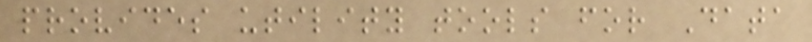provides utility tools for Data
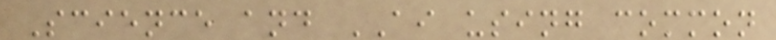Science and AI using common
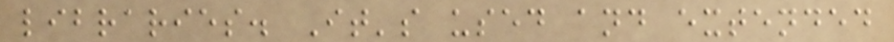libraries. It's used and extended
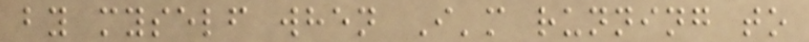by myself when I'm running to
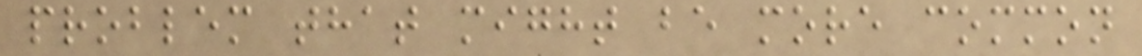problem that might be more common
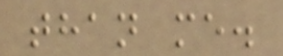than me.
